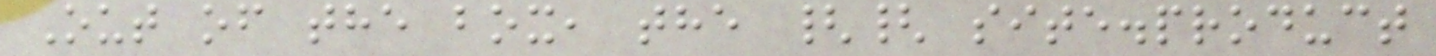Out of the box, the {{ site.product
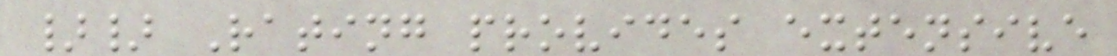}} Rating provides extensive
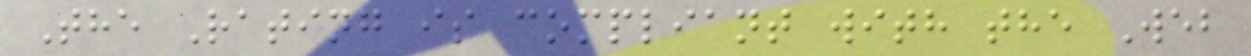The Rating is compliant with the Web
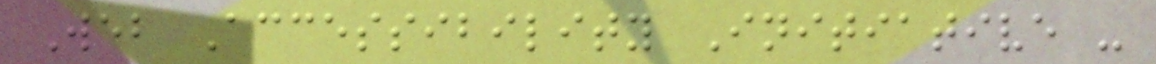Web Accessibility Initiative -
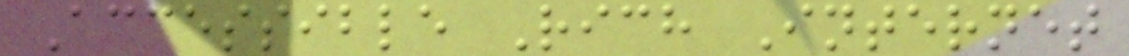Accessible Rich Internet
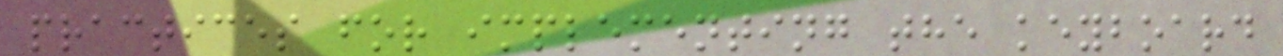practices for implementing the keyboard
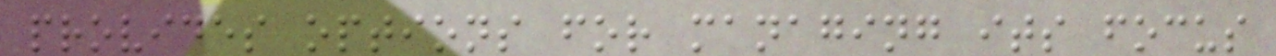provides options for managing its focus
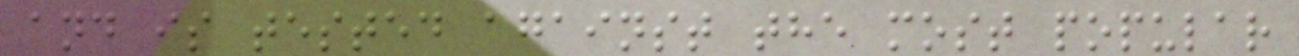and is tested against the most popular
